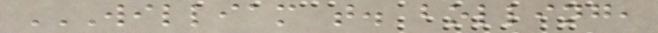WILLIAM T. BOLLING,
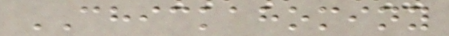CHICKAHOMINY
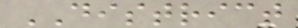DISTRICT
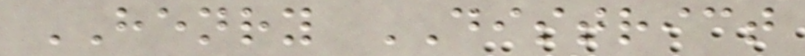HENRY DISTRICT
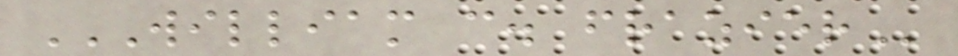WILLIAM C. FRAZIER
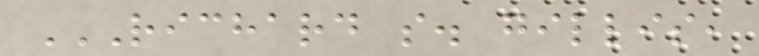RICHARD S. GILLIS,
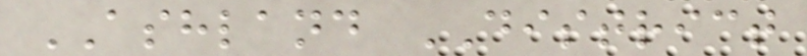ASHLAND DISTRICT
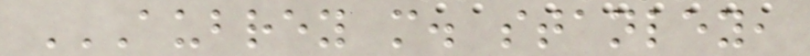AUBREY M. STANLEY,
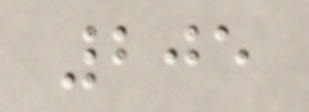205
